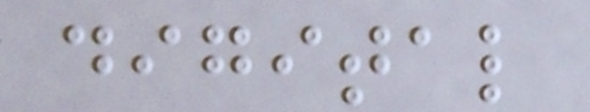digital
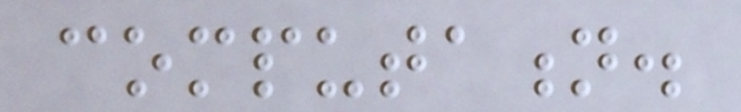computation.
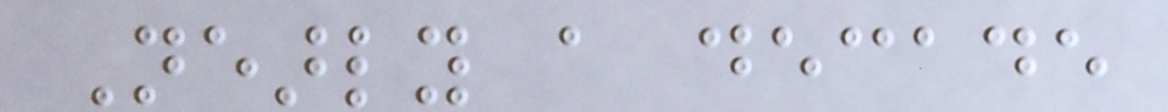Nearly a decade
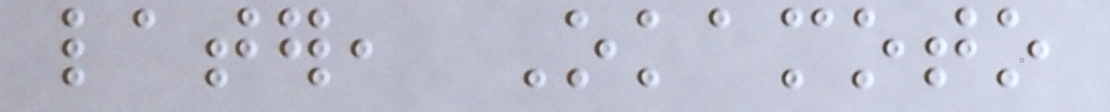later, Okamoto
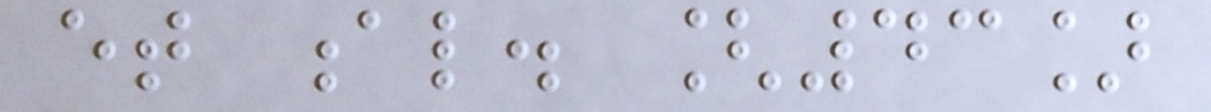et al. [43]
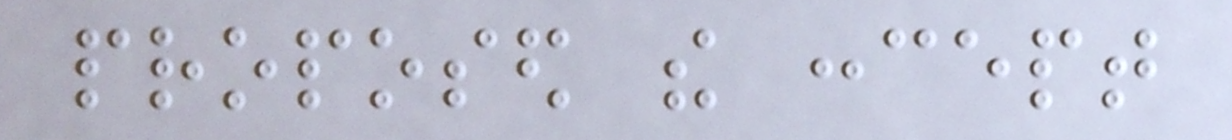proposed the concept
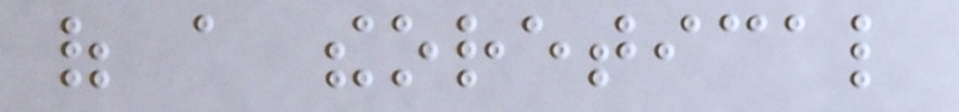of a theoretical
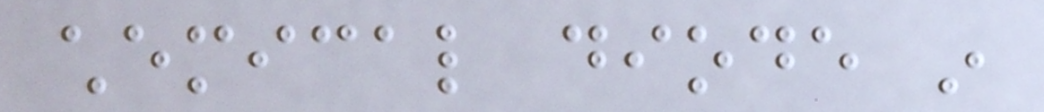chemical diode in
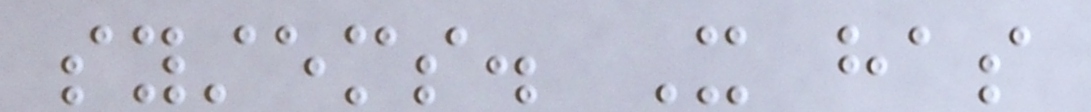systems. It has
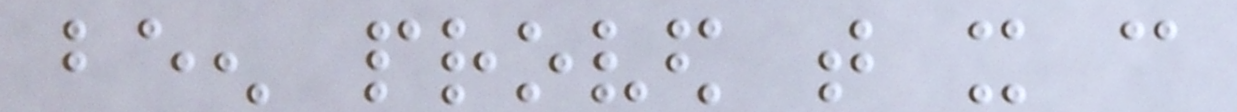been proved that it can
